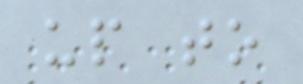up to
